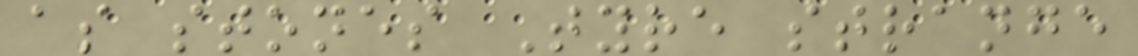as stones Tyre strange
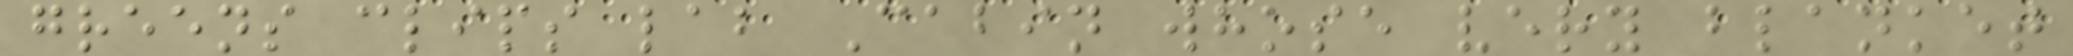greens clips lab Cabin whose very blanket
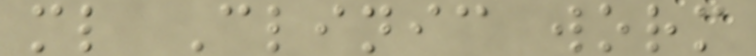ml Clinic worm
